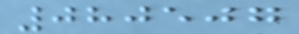080507
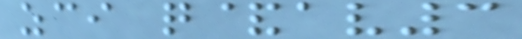zci q&av3
